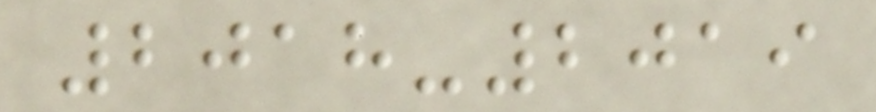2018-2019
